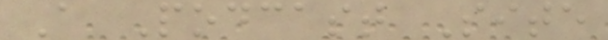A Podcast Site
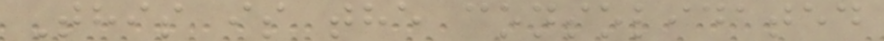This is the consolidated
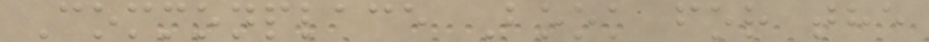Commonplace Book for the
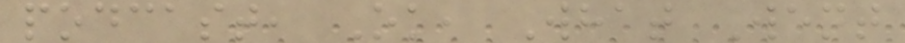podcast, Ok, What Went
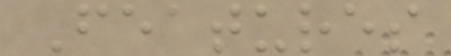Features
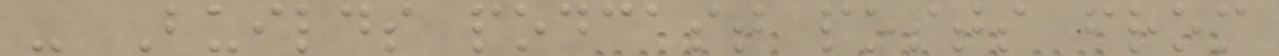- Builds podcast posts from
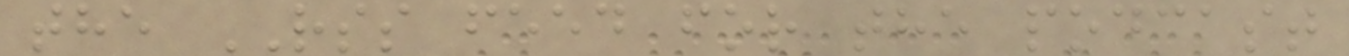the RSS feed for the podcast
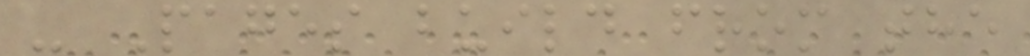- Pages build from the
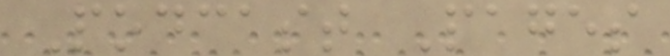Podcast Pages
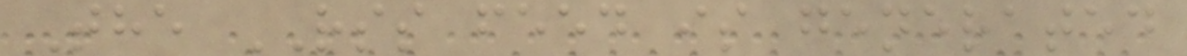The RSS feed is generated
